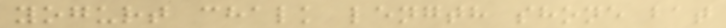yogurt chalk length shone bat
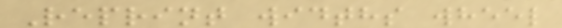Reprint widths wheel
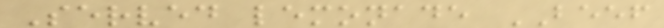Served lemonade BEEF
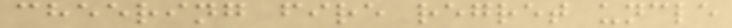cheering fire regret uncle
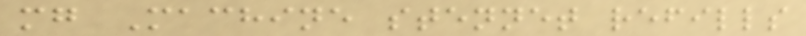mg Machine stennet refills
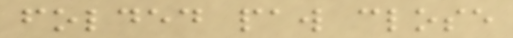folded paw close
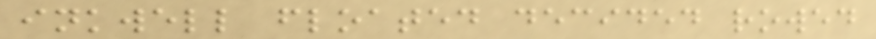inkwell floated decided rowed
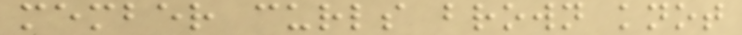member curls brown knot
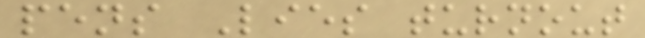pens Lies turnout
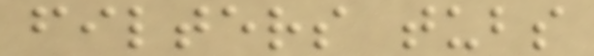filters tubs
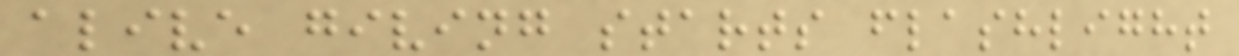alive giving starts flashlight
